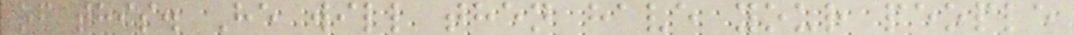of this. He will then have your people
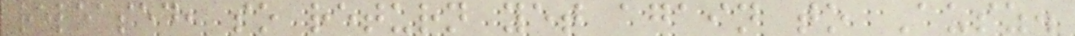released, so return yet again to Ausz.
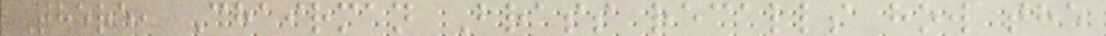There, Chairman Brass recalls how the
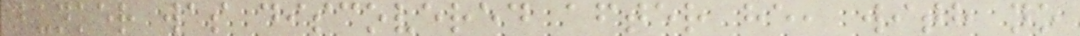bunker was discovered after he, with no
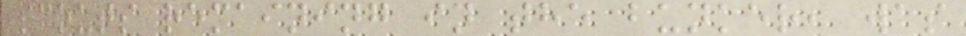scouts remaining in the bunker, was
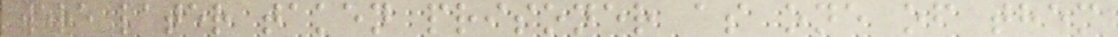were later taken prisoner as one of them
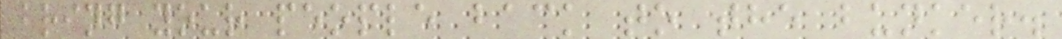bring your people back to the bunker.
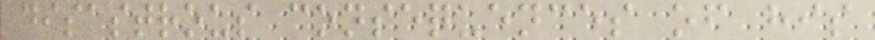disastrous consequences of his
